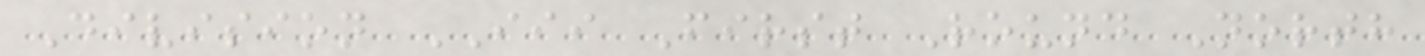Division III First Round North
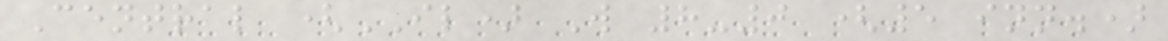Central (IL) W 8-0 (5 inn.)
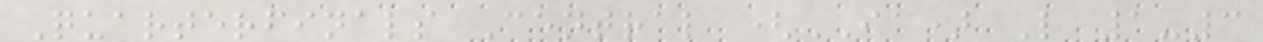Quarterfinals Central (IA) L 1-3
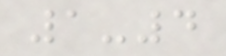1-4
